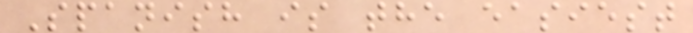Spanish is the easiest
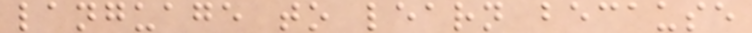language to learn because
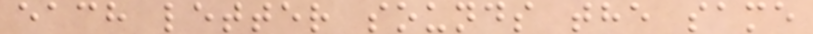each letter sounds the same
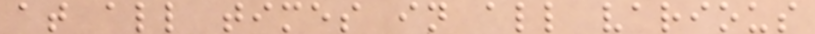at all times in all various
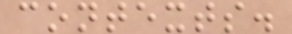contexts.
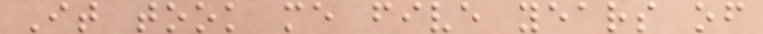It took me five years of
